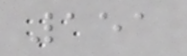151
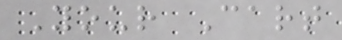Your Cart
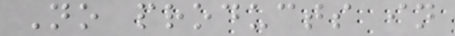No products in
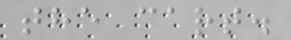the cart.
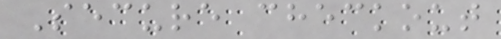Secure checkout
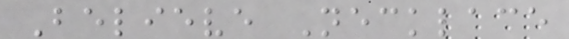Believe Necklace
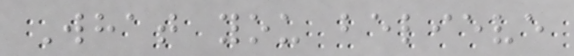What you believe
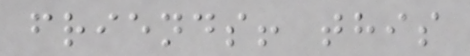friends! this
